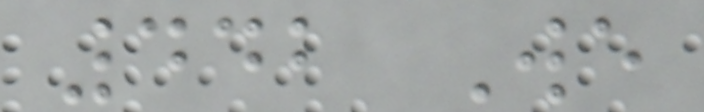442 We
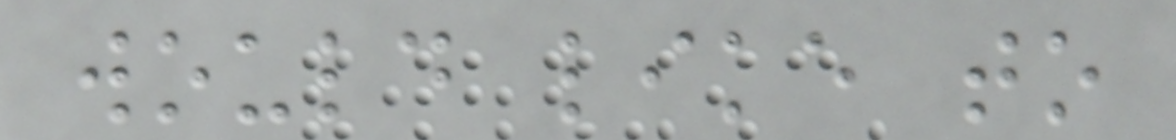would like to
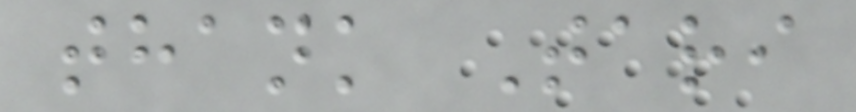thank Tari
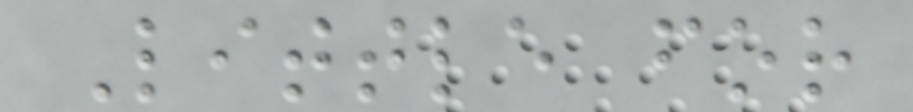Little for
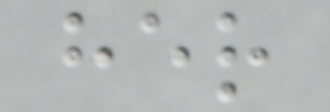her
